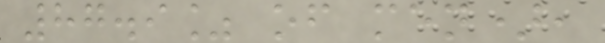87.9% of men),
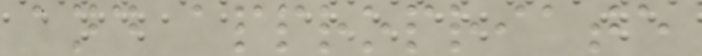and appropriate
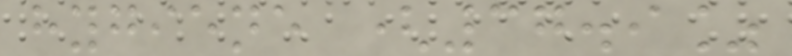hygiene (37.9%
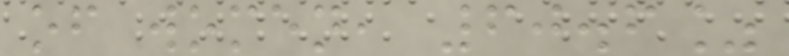of women, 60.6%
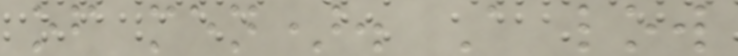of men). A low
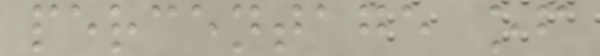percentage of
